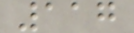117
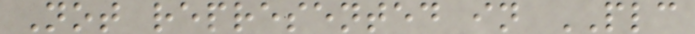Not represented in PLC
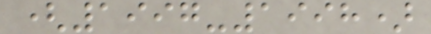(1997-1998)
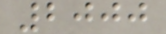2000
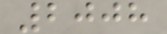2008
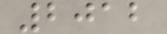2012
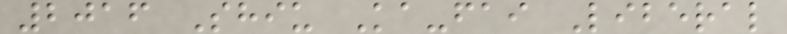2016 Shiu Ka-fai Liberal
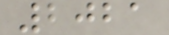2021
